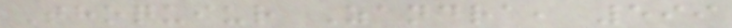Thoquiur Zandra, 599
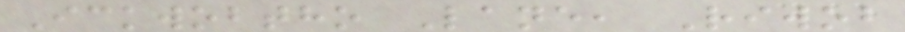Ickwobtho Lane, Riwob
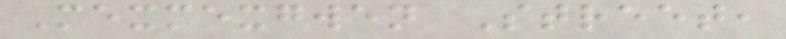Mexmexgwen Street,
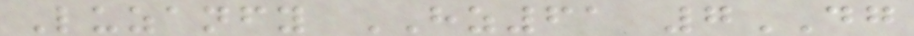Luzanfy HZ61 7DG
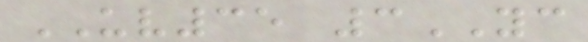UV35 3YC
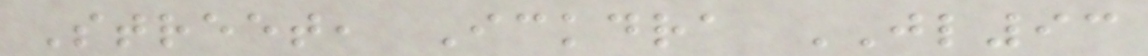Street, Ickdra JL93
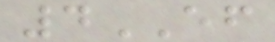4EF
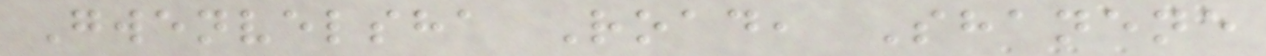Gwenvelsha Road, Shanene
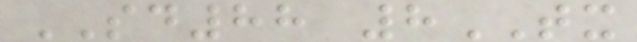SD88 8TX
